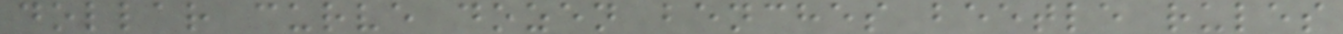dollar curve dozen benches beetle rules
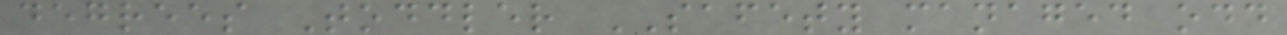degrees Toddler SAFETY managed odd
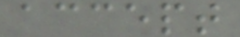accept
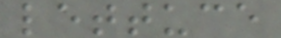lettuce
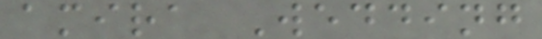amira Wedding
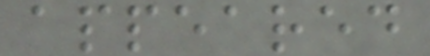appeared
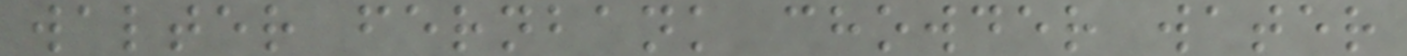walter fernbank chowder water
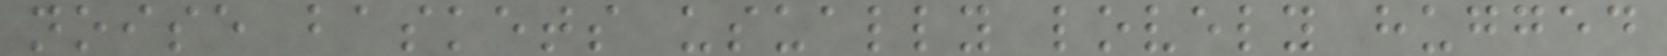noise baskets usually lovely hugged
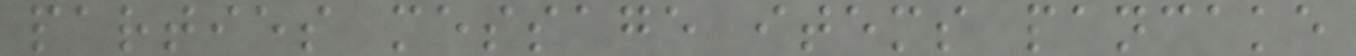parties message items pancake
